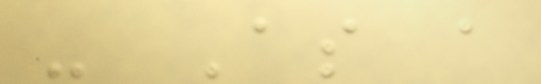- As a
